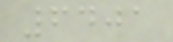6401
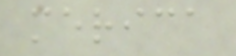merica
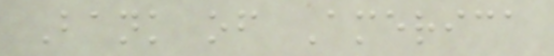Bank of America
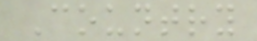Country
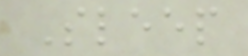Sleep
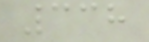338
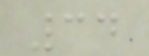34
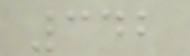342
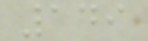149
